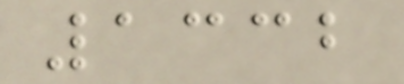1332
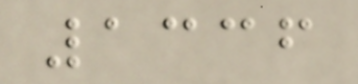1336
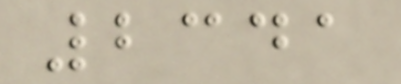2341
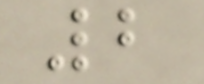2
